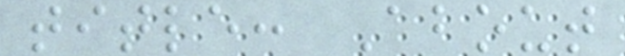title: About
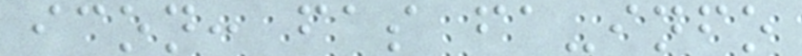icon: fas fa-info
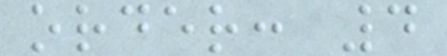order: 4
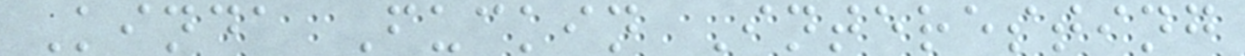Kinda Fuckin Interesting
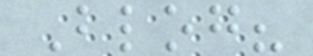Blog?
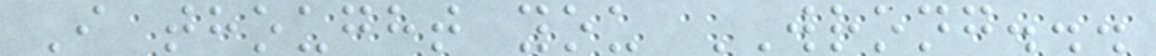I thought you WRONG...
